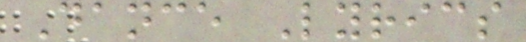Dance Lyrics
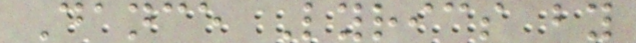Dance Lyrics by
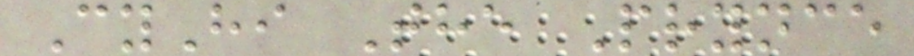CyHi The Prynce
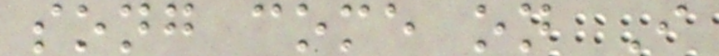song come on I
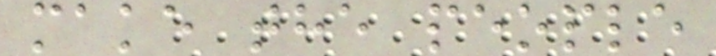make the people
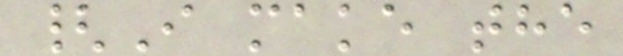{I make the
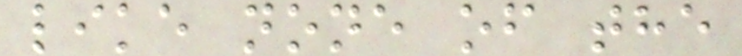like none of the
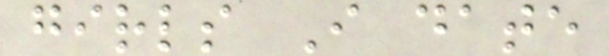girls I date
